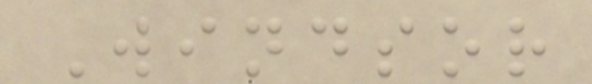Windsor
